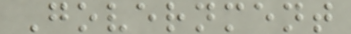Government
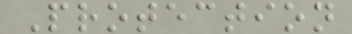Protection
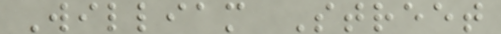William Street
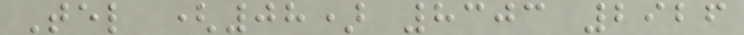Tel (08) 8303 2926
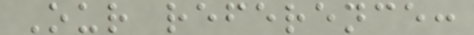Our reference:
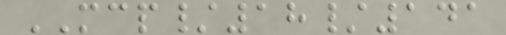MCP/18/141
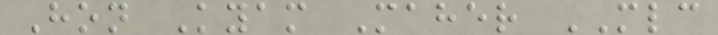Hon Kyam Maher MLC
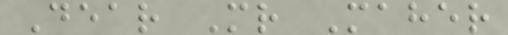Dear Mr Maher
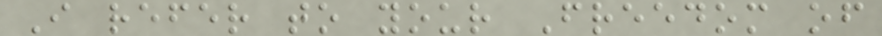I refer to your Freedom of
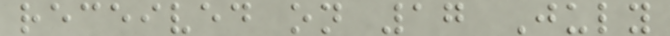received on 17 July
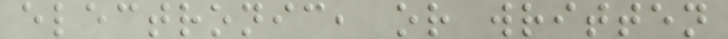electronic, or written
